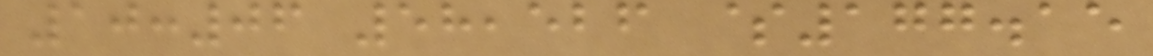10:06 58,526 $177.15
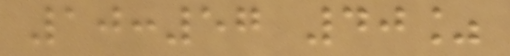10:57 40%
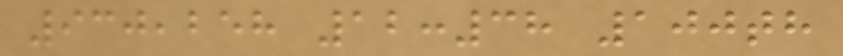930,258 12:38 100th
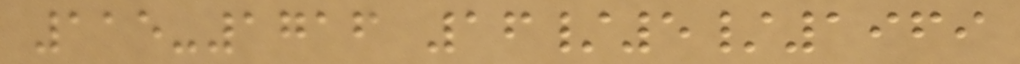115-1716 16/5/1969
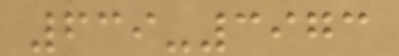639-3973
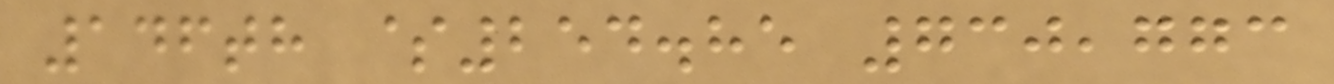146th $254.85 730,773
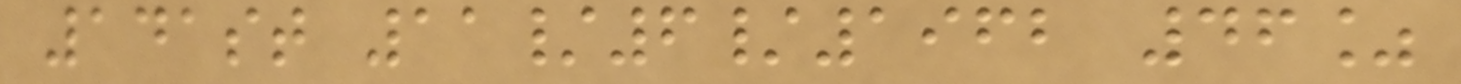141st 11/6/1962 46%
